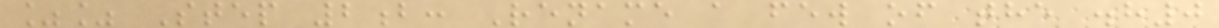%% Step 2b: Rename a few of the .h0
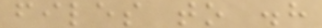files to .h
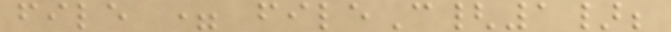file = fileC{1};
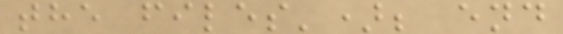the files'); end
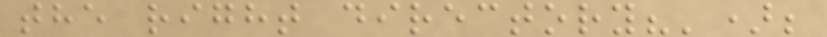the right directory?');
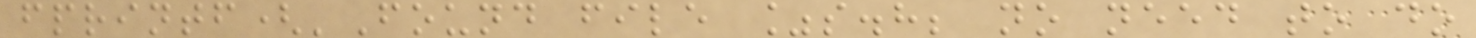fprintf('Found file %s.h; no need to do
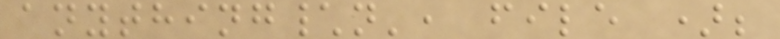anything\n', file );
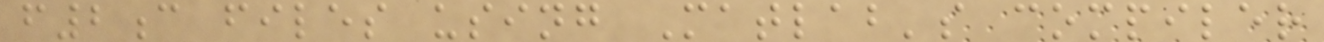f2c files using Matlab's compiler
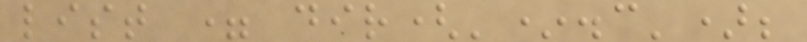list = dir('*.c');
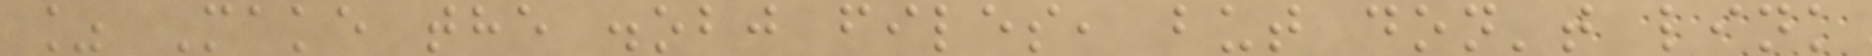% Make the .obj files, but don't link
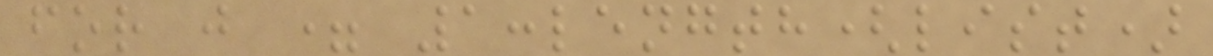for j = 1:length(list)
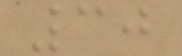30
